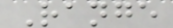Range
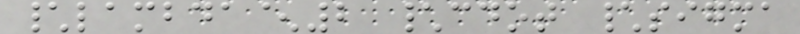\lambda^2 \cdot \sigma
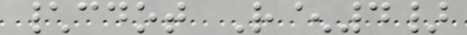\cdot R^4}
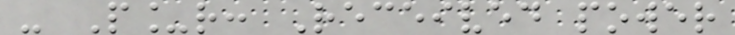- P_r: Received power
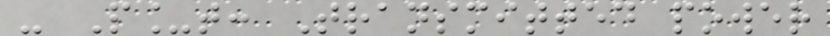- P_t: Transmitted power
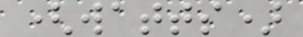(watts)
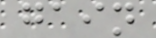gain
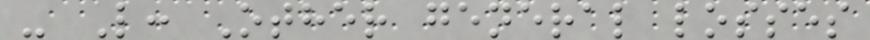- L: Other general losses
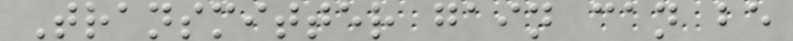Transmitter gain can be
